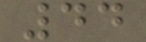44
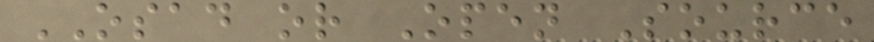OSAD or Open Source
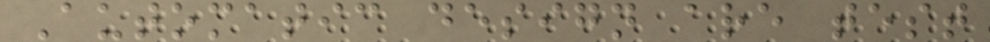Automatic design are test
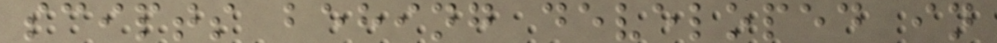scipts behing developed in
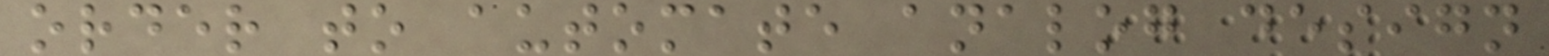order to automate analog design
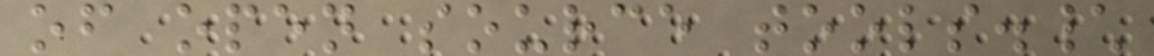of open source tools.\
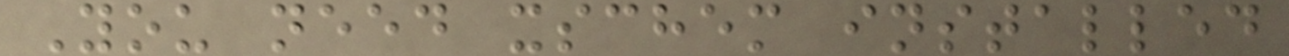You need xschem installed
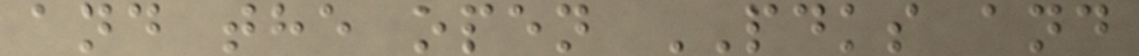and the open PDKS and
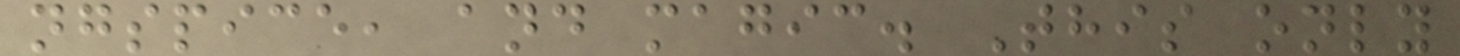ngspice, and magic. This only
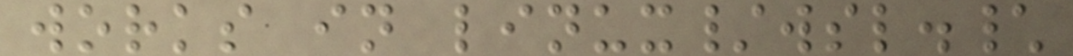works in linux/wsl.\
